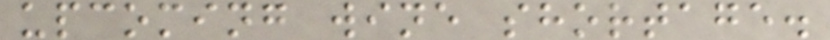upcoming wine shortage.
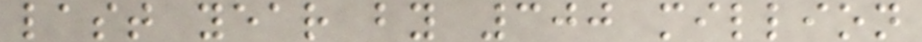last year by 300 million
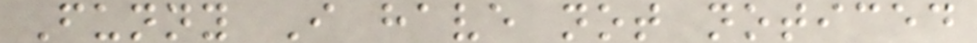Funny I have not noticed
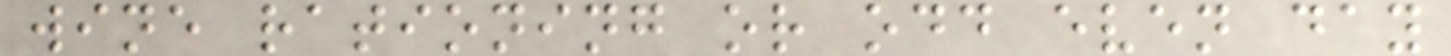wine rationing or odd even day
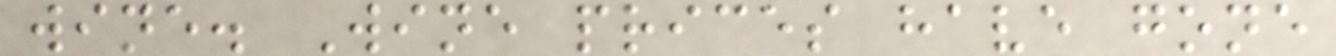wine. Wine prices have gone
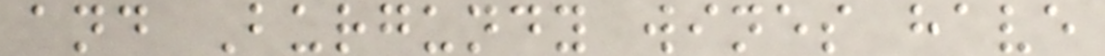and Burgundy wines have
